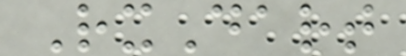RxDart
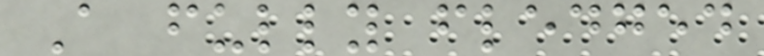A fully fledged
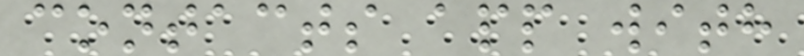contacts app with
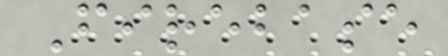Firebase
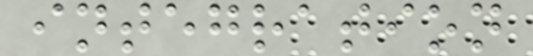integration
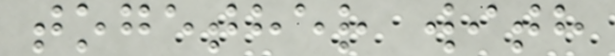together with
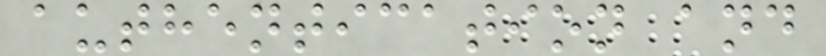authentication and
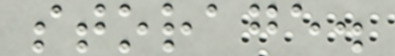storage.
